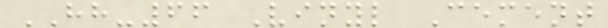HH-66 Vinyl Cement
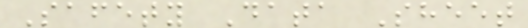Safety Data Sheet
